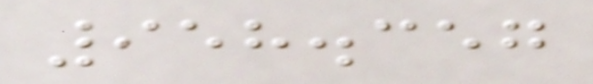958.357
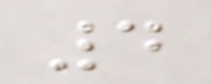4
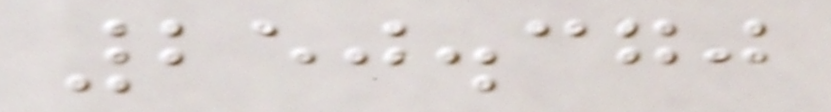250.370
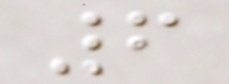6
